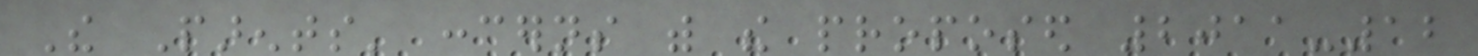The Parents' concerns with the proposed 2011-12
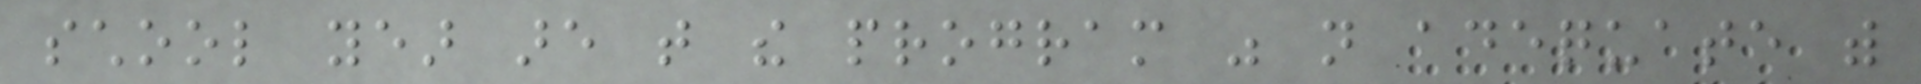school year are that the program was not adequate with
